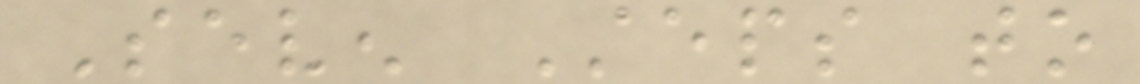Seven Steps to
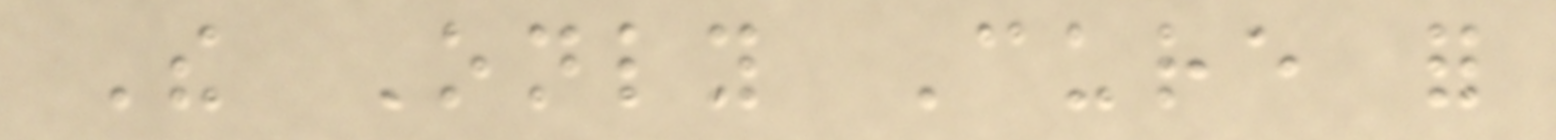The Only Cure for
